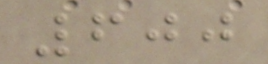600
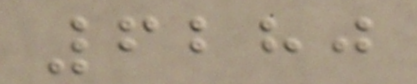6280
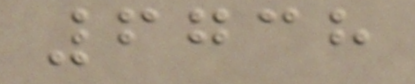6738
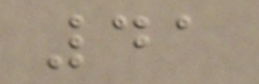41
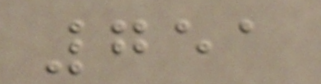751
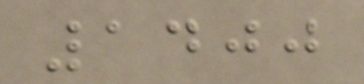1400
